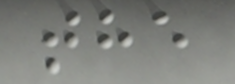the
